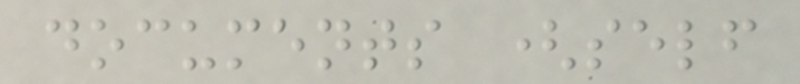documents (self
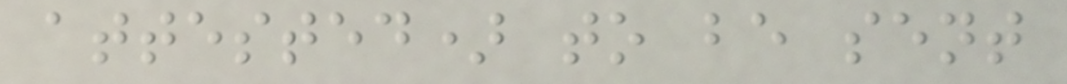attested) to be sent
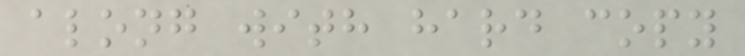along with hard copy
